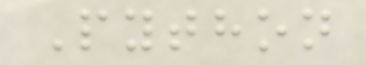Python
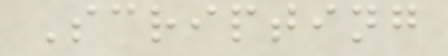Scripting
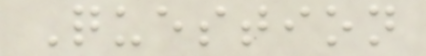Question
